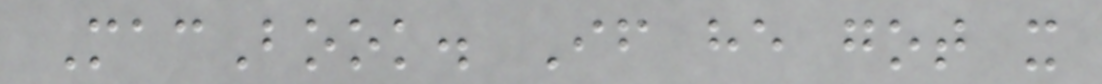MacBook. If he got it
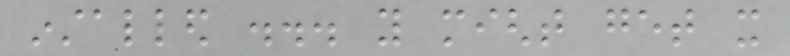installed ... you might get it
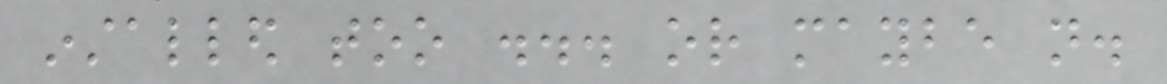installed too ... or maybe not.
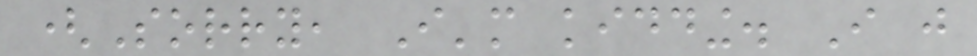(Sorry, I'm kidding. I just
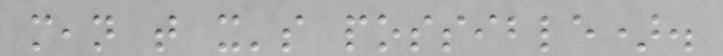mean that it's possible).
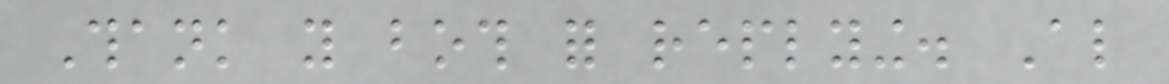Thank you both for replying. Also
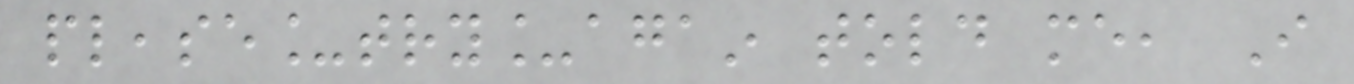please_try_again told me, I
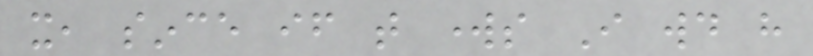it, since if that works I would have
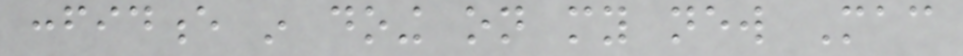confidence in doing on my new Mac
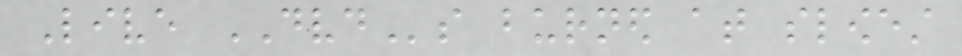Live DVDs burned at slowest
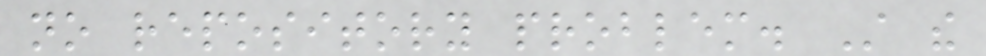no repository problem. Still the
